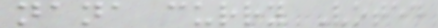nana curry Voted
